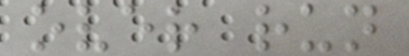over run
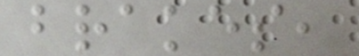brakes,
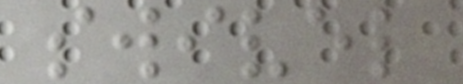swivel
